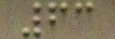63
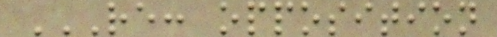RE: OPPOSITION
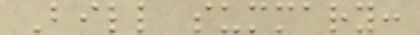Bill summary:
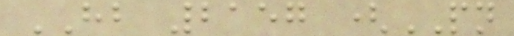HB 2157 (PN
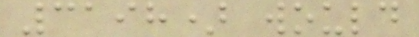3198) would
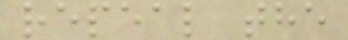repeal the
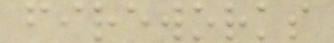fireworks
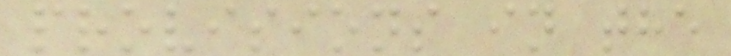provisions in the
